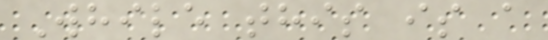While this is a
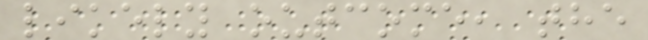likely outcome, the
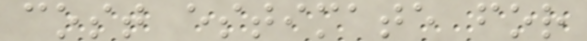cost estimate for
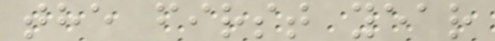the first year
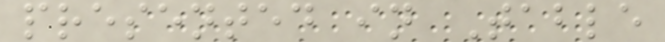presented in Table
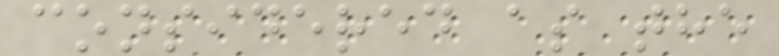considered as the
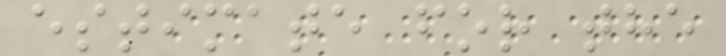estimate for the
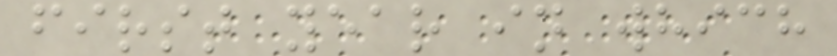first year in which
